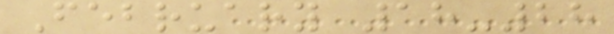February 18-28
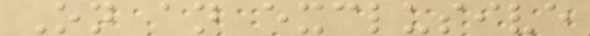On an exclusive
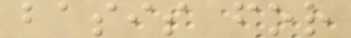basis for
